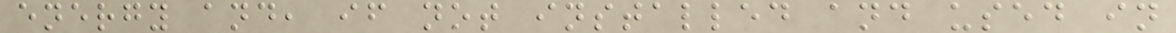energy and, if not installed and used in
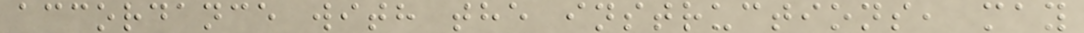accordance with the instructions, may
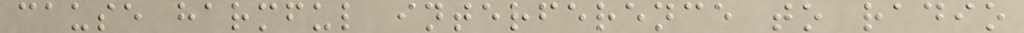cause harmful interference to radio
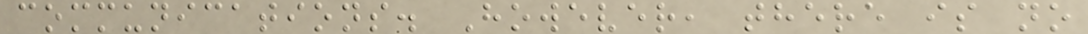communications. However, there is no
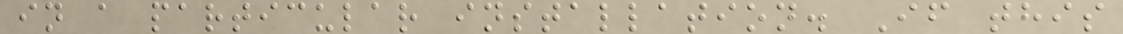in a particular installation. If this
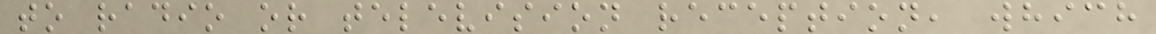to radio or television reception, which
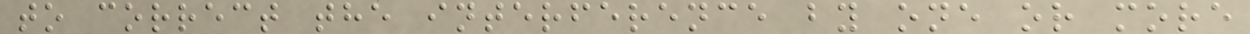to correct the interference by one or more
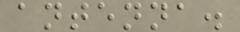antenna.
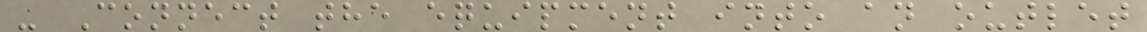- Connect the equipment into an outlet
